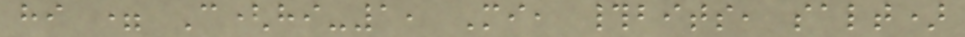hi = C(hi-1, Mi, #bits, salt)
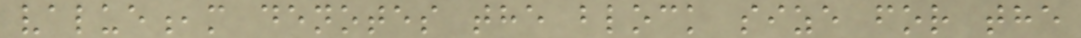value,m denotes the block size for the
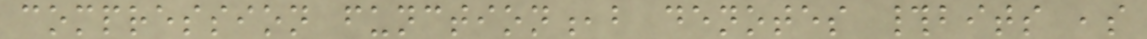compression function,b denotes #bits ,s
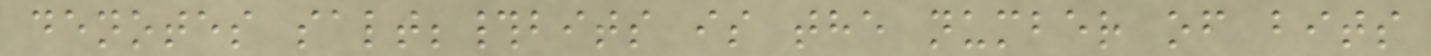denotes salt;#bits is the number of bits
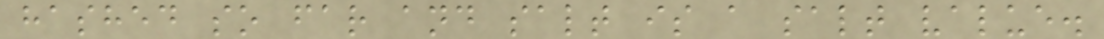hashed so far and salt is a salt value.
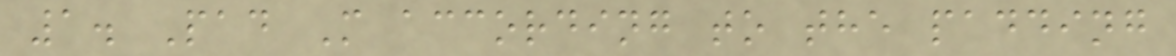1. Pad M according to the padding
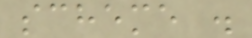scheme .
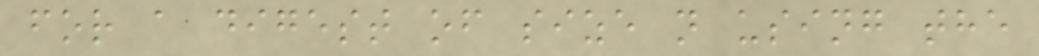for a digest of size n using the
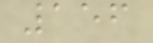156
